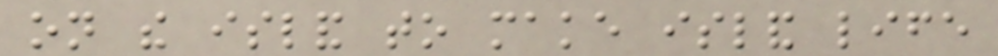on the island to make island life
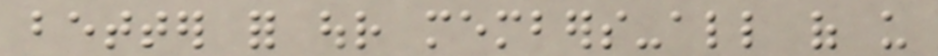better for our members-all of us
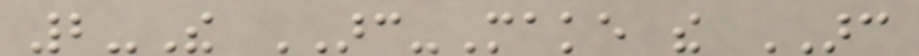2-The ARC-Make the ARC
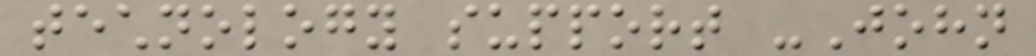technology support -John
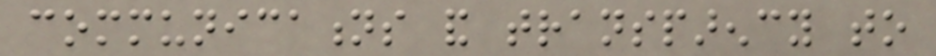communications and transparency to
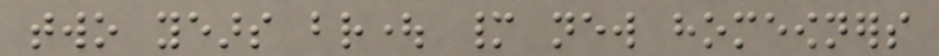two years brought many new homeowners
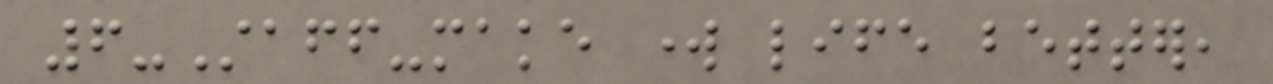6-Staff-make work life better,
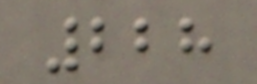228
